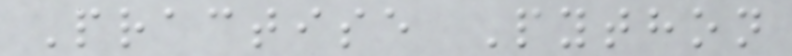Practise Python
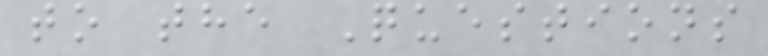to the Questions
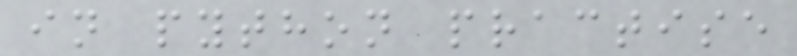in python practise
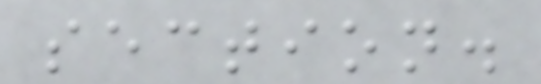section.
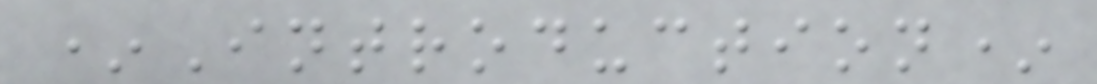*Introduction*
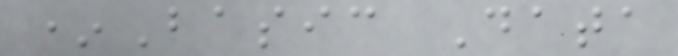*Basic Data
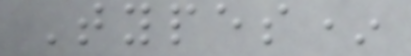Types*
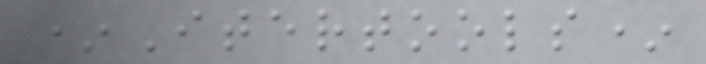*Itertools*
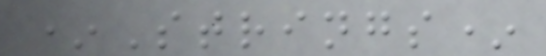*Strings*
